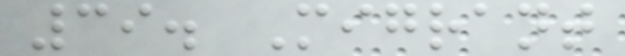39. Migrant
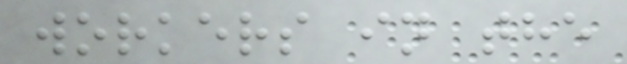workers in the
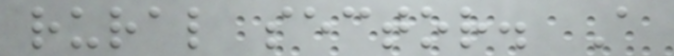rural sector. A
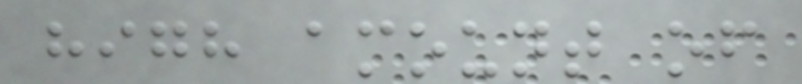high amount of
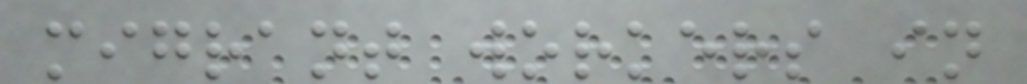migrant workers in
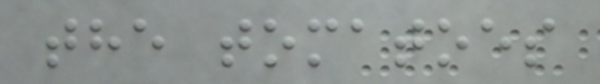the tomatoes
